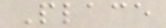Place
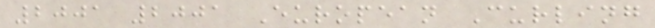2001 2001 European Curling
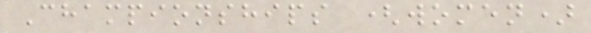Championships (women)
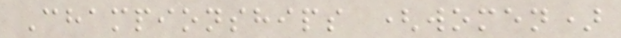Championships (women)
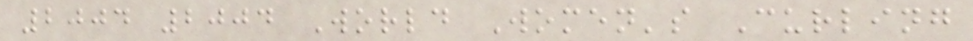2004 2004 World Women's Curling
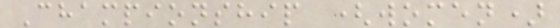Championship (women)
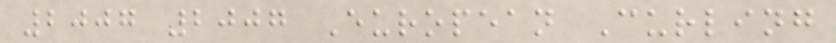2007 2007 European Curling
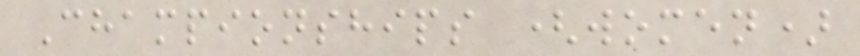Championships (women)
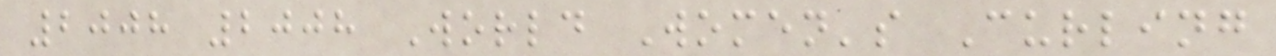2008 2008 World Women's Curling
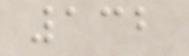132
